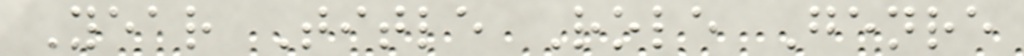Year Title Role Genre
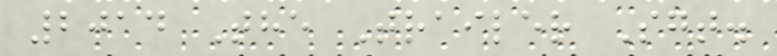2014 The Trailer Sgt.
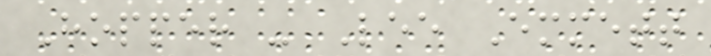Hopper - Lee Emmett
